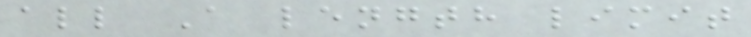all A length limit
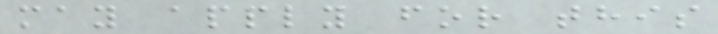may apply for this
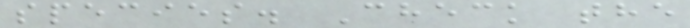species. Check the
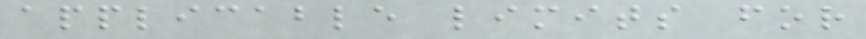applicable limits for
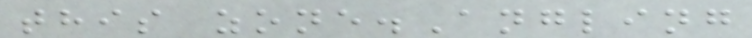this zone.Angling
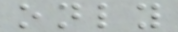only
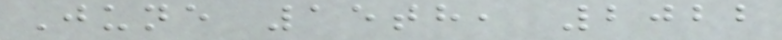June 15th, 2022
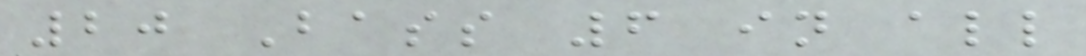20 Bass 6 in all
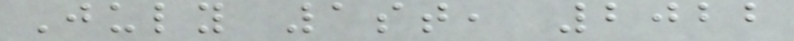July 1st, 2022
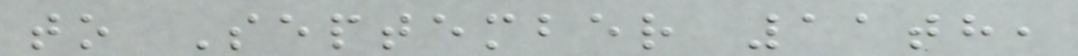to September 11th,
